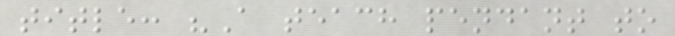title: "A teach pendant to
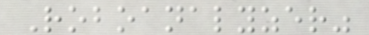Roboanalyzer"
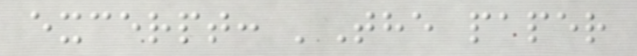excerpt: 'The paper
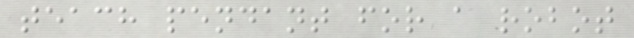teach pendant for a robot
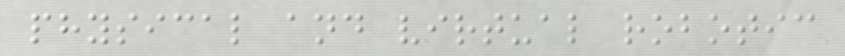physical and virtual robotic
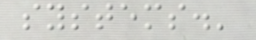systems.'
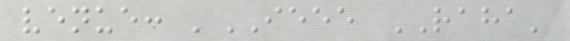venue: 'IEEE RAHA'
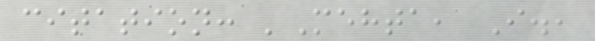citation: 'Mehta, I.,
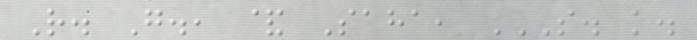R. G., & Saha, S. K.
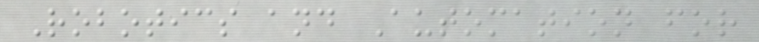Robotics and Automation for
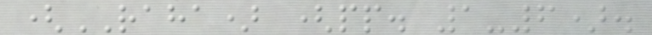(RAHA) (pp. 1-6).
